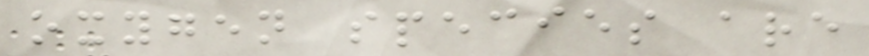oxygen species are
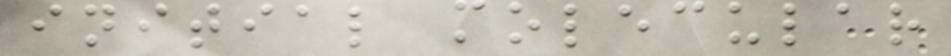initial molecular
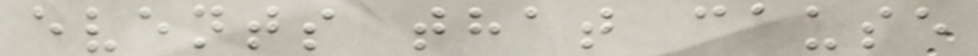events that cause
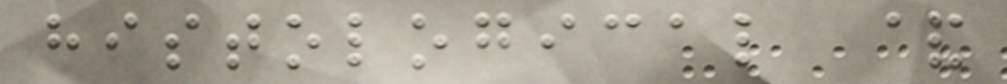histological &
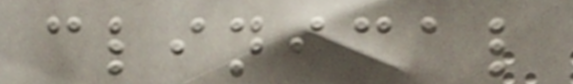clinical
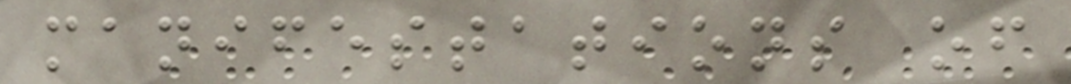manifestations of
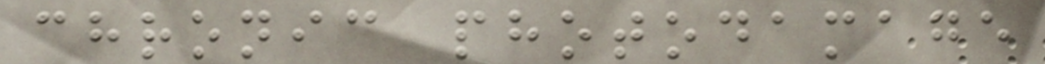chronic photodamage
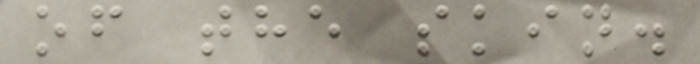of the skin.
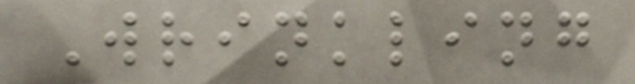Wrinkling
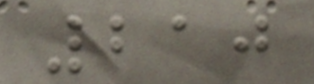210
